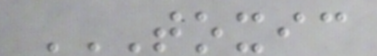TOXIC
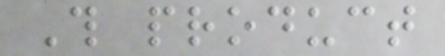This product
